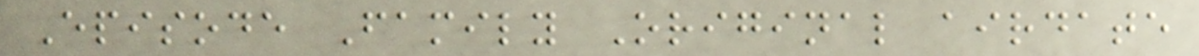Episode Family Original airdate
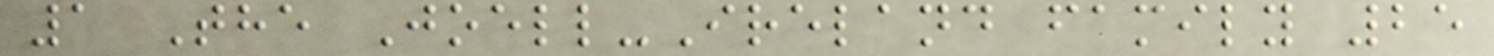1 The Joell-Ireland family 25
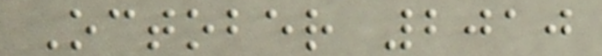October 2010
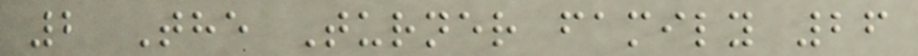2 The Turner family 26
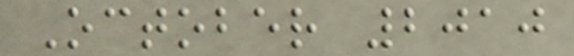October 2010
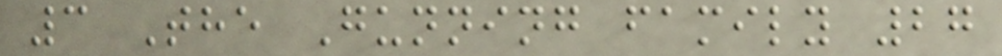3 The Gunning family 27
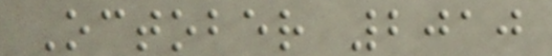October 2010
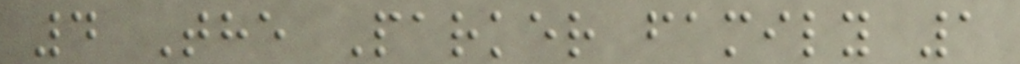4 The Parker family 1
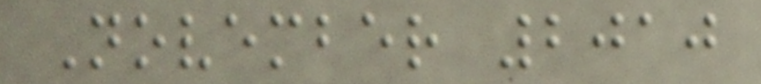November 2010
